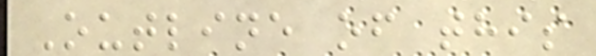Outline of this
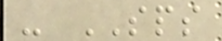- SPS
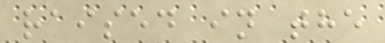raised in the
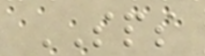SPS
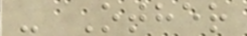- Other
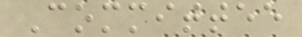Committee
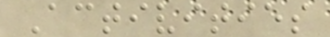Activities
